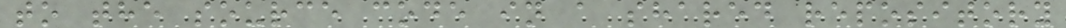to the source code in a shared repository
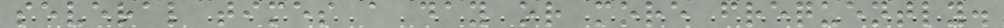several times a day or more frequently.
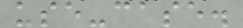use-case.
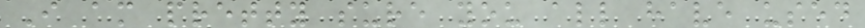I am pretty sure you all have used
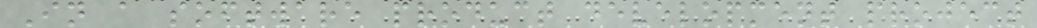In a software product development project
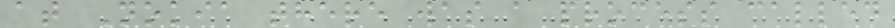at Nokia there was a process called
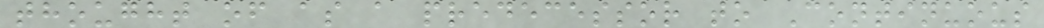thought of as a predecessor to Continuous
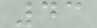43
